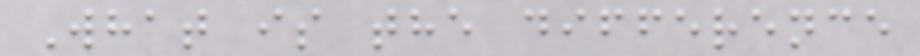What is the difference
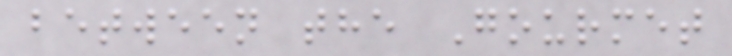between the Gourmet
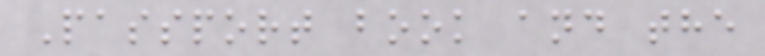Passport book and the
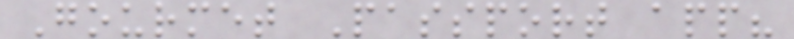Gourmet Passport app?
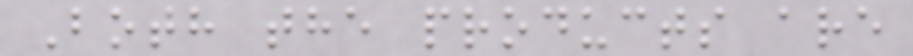Both the products are
